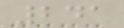241
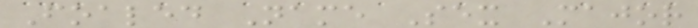Foaled Name Sex Major
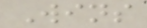Wins
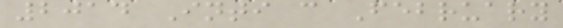2014 Inti c February
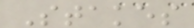Stakes
